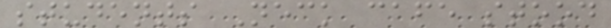students Neck cafe stood
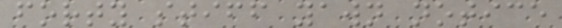forty stiff yawn notice
